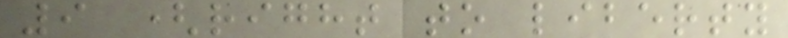9 (right to liberty
